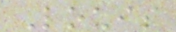Louis
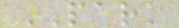PARK
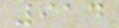914
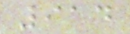914
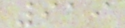919
